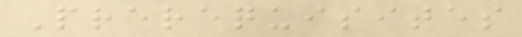Prerequisites
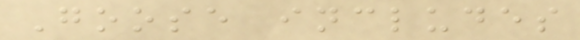Goose includes
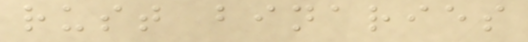rust binaries
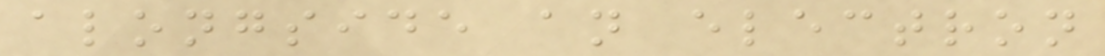alongside an electron
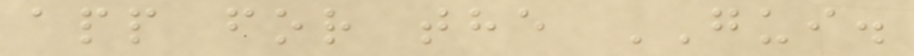app for the GUI.
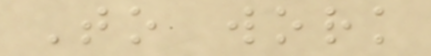To work
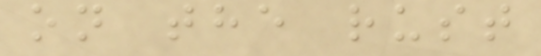on the rust
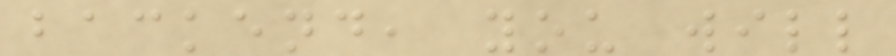backend, you will
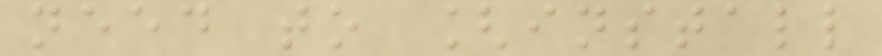need to [install
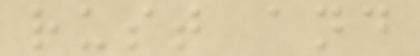rust and
